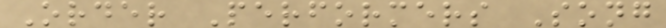Order Performers Song
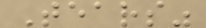Tears"
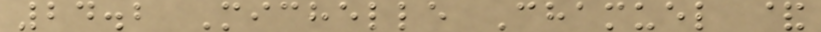24.2 Michelle Chamuel &
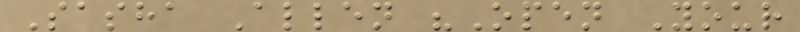Sasha Allen "Open Your
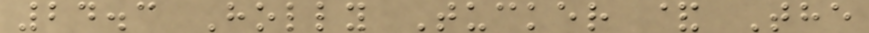24.3 Holly Tucker & The
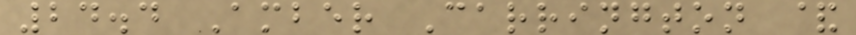24.4 Amber Carrington &
